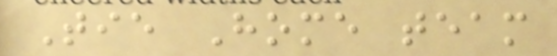Tie Home team
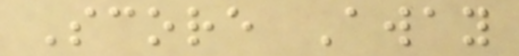Score Away
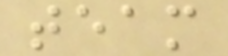team
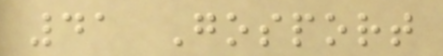41 Gosport
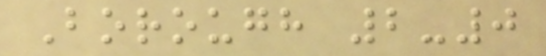Borough 2-0
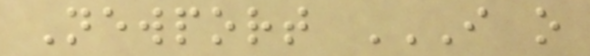Newport I O
